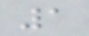1
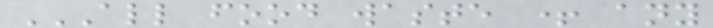ALL FOOD WASTE + ANY
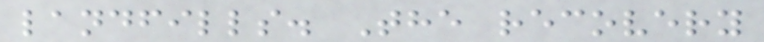landfills. The recovery
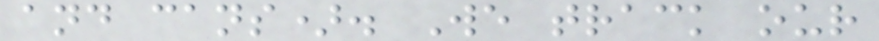and cans). We track our
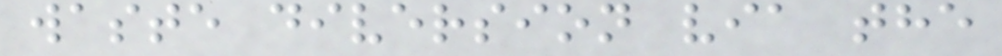waste diversion via the
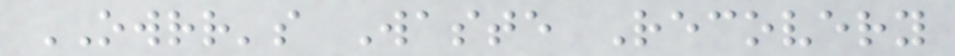OWRR's Waste Recovery
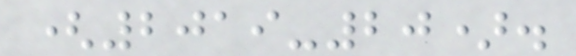(2019-20).
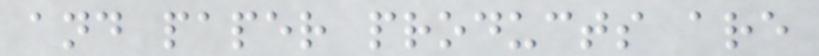and paper products are
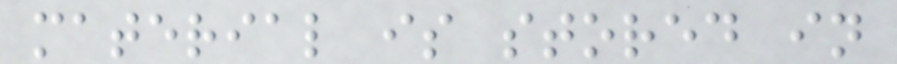material is stored in
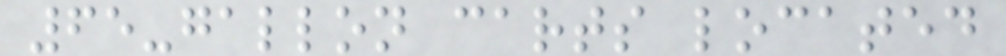65-gallon carts located
